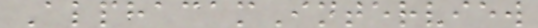AlphacamInterview
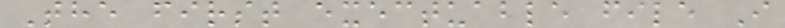The first exectuable file I
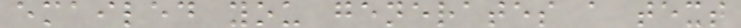emailed you generates a text
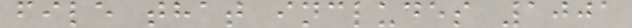file that includes 1001
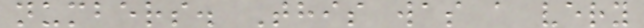numbers. This was a very
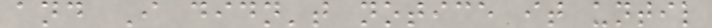and I didn't notice it until
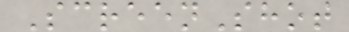ScreenShot
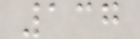137
